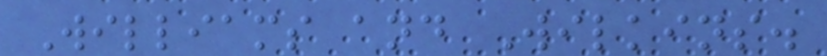Williams and Wilkins.
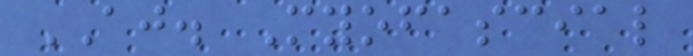AJ. Myofascial
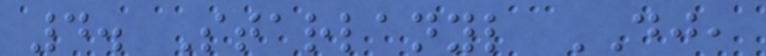4. Starlanyl DJ,
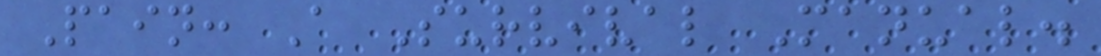Pain: A Survival Manual.
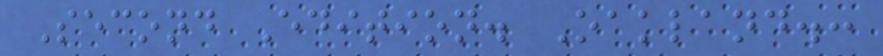Second Edition. Oakland.:
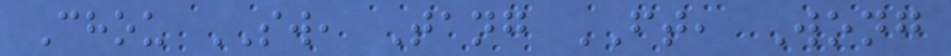Chou SW, Tang FT, Wong
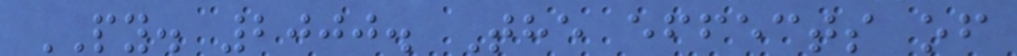PY. 2000. The effects of
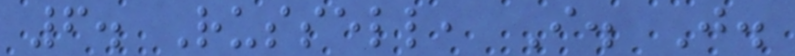6. Russell, I. J.
